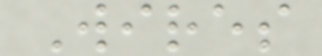Wires
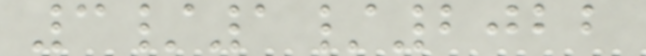3/1/2022
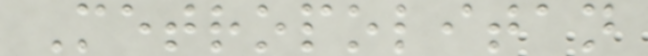Metropolitan
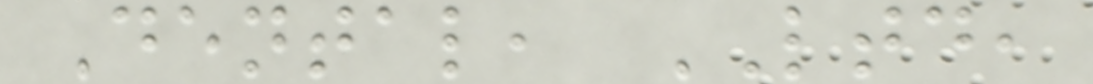Dental, LTD,
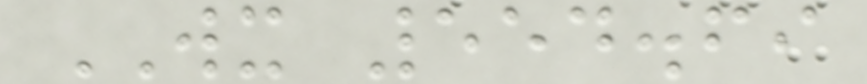WX 554.69
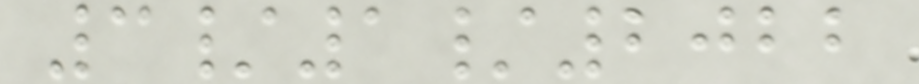3/1/2022
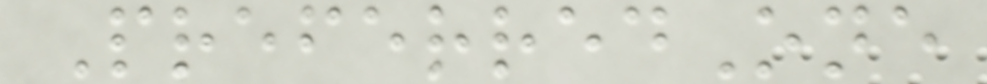PreferredOne
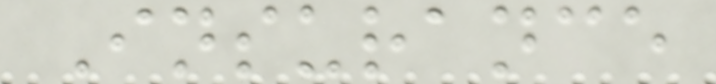Insurance
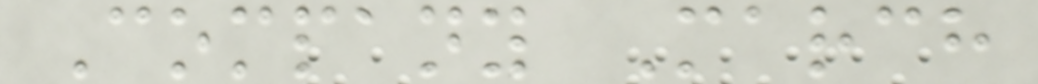Company March
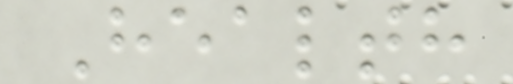Health
